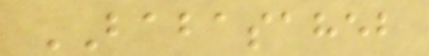BABASAHEB
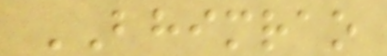BHIMRAO
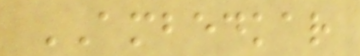AMBEDKAR
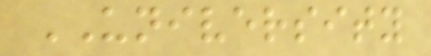UNIVERSITY
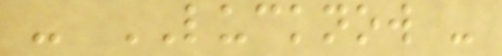- LUCKNOW -
